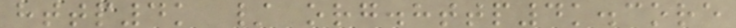http4k / org.http4k.core
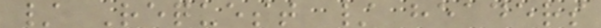/ Request / headers
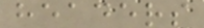headers
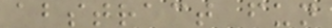abstract fun
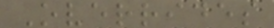Overrides
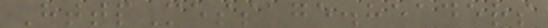HttpMessage.headers
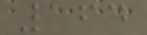164
